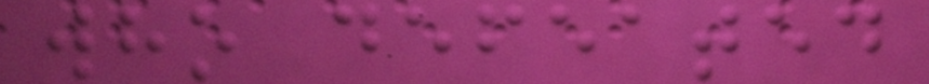who defeated
